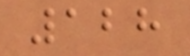128
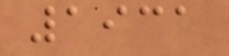1931
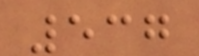537
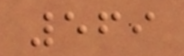569
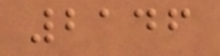2146
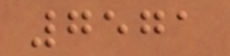7571
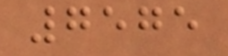7575
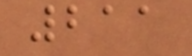211
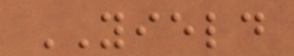YIELD
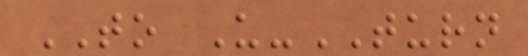TO U-TURN
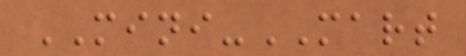MINI-MART
